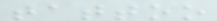tattoo
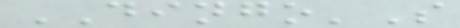DINGO'S
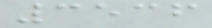3536
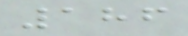186
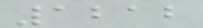1212
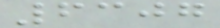6307
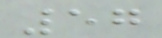57
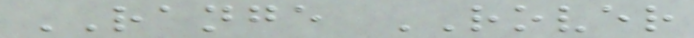RANGE ROVER
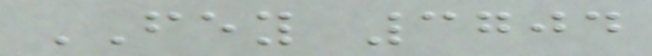FEY 3704
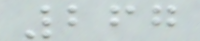267
